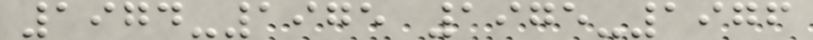1974-1975 1975-1976
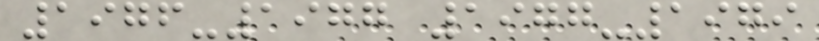1976-1977 1977-1979
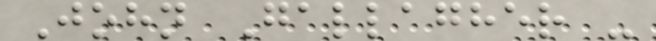John Gallagher -
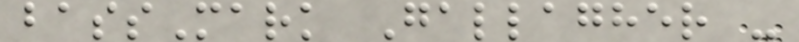bassMark Gallagher -
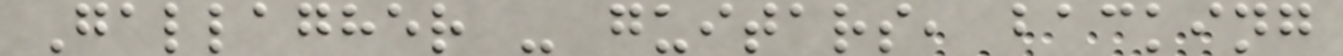Gallagher - guitars, backing
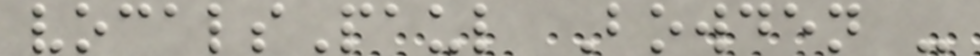vocalsPaul Bowden -
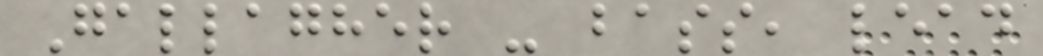Gallagher - bass, lead
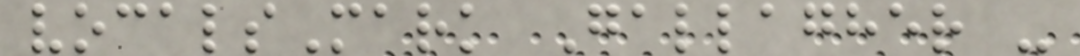vocalsMark Gallagher -
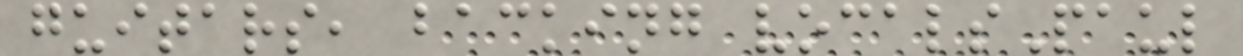guitars, backing vocalsPaul
